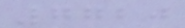7720
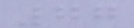77
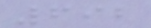692
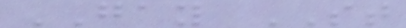GAY ST
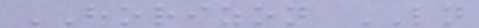HORIZON LN
